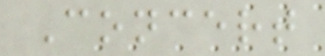Concert
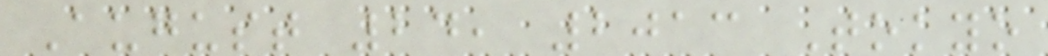August 24, 2013 Tokyo
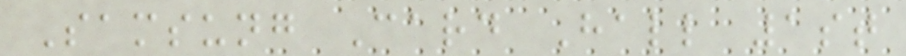Samsung Card Hall 1st
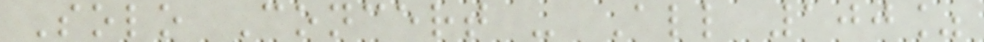Solo Concert - All 100%
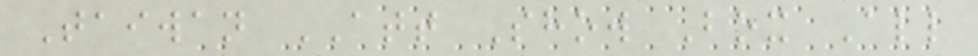Taiwan ATT Show Box All
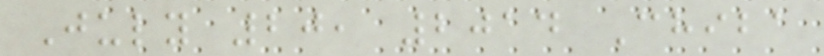July 20, 2014 Chiba
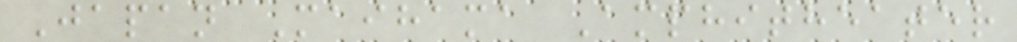Japan Maihama Amphitheater
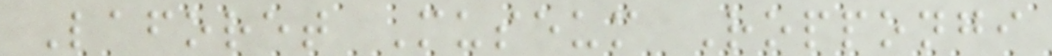Laforet Museum Roppongi
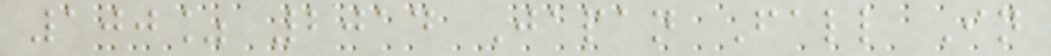100% 2014 Japan Fall In
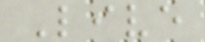Live
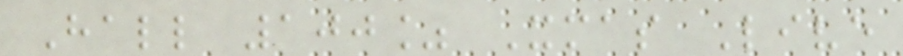Hall 100% Xmas Live
